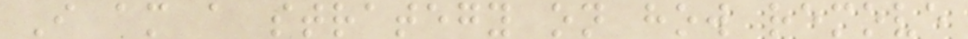I am a strategy on how remove
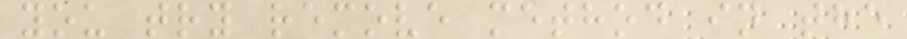you try remove method in the
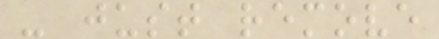- just remove
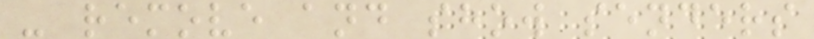- remove and show senders
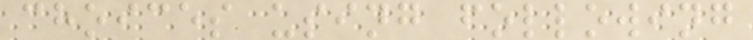choices using following
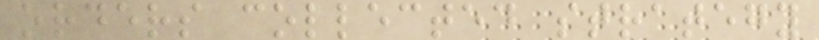orders collected strategy
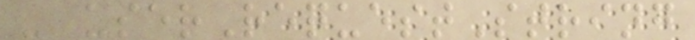- userRequestString
